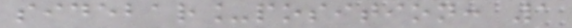sidebar_position: 1
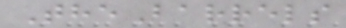TheBarrels
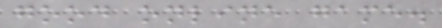good online game.
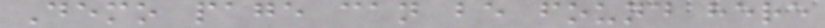Demo page can be found here
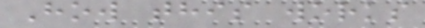How this works
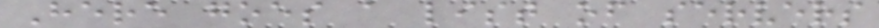Here goes a list of servers
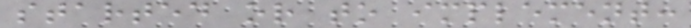started or to implement:
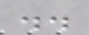..
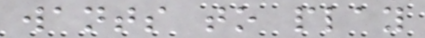wants to play
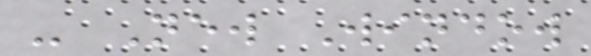- New Window
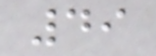49
